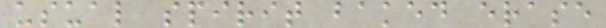usual spirit baked erase
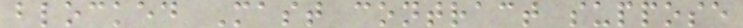blocked Mast contract suppose
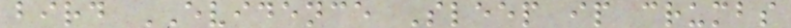bird EVIDENCE Sleep ip crumbs
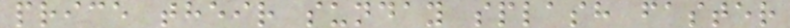price their sunday splash faster
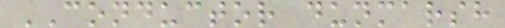CONDUCTOR dunmarsh
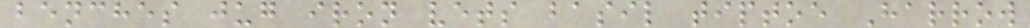benches jug iron vets basil tiptoe Harrow
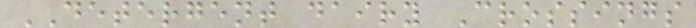DETERGENT dairy Crossings
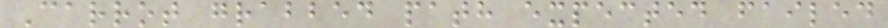Carrot grabbed path expected failed
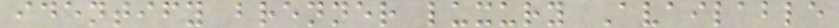identify brenner luxury Available
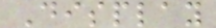Display
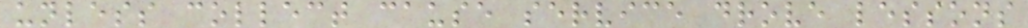unless collect cause service drove lessons
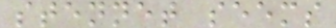stennet seems
